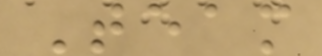Team
